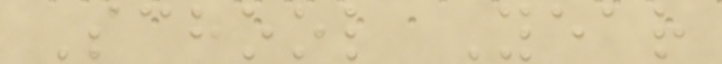School Year
